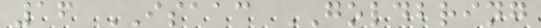16 ISAAC GOLDBRING
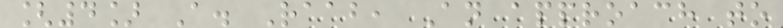[4] A. Raab, An approach to
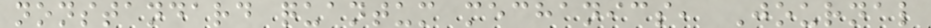nonstandard quantum mechanics, Journal
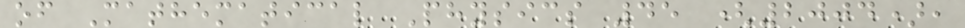of Mathematical Physics 45 (2004),
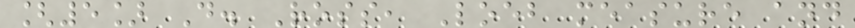[5] D. Ross, Loeb measure and
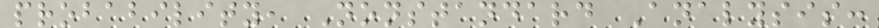probability, Nonstandard Analysis:
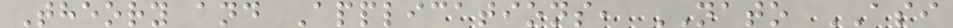Theory and Applications, NATO ASI
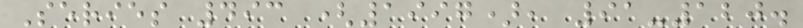Series 493 (1997), 91-120.
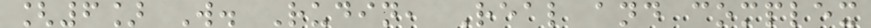[6] W. Rudin, Real and complex
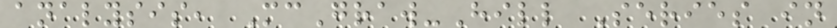analysis, McGraw-Hill Series in
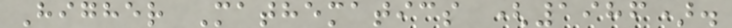Higher Mathematics (1986).
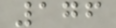176
